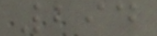294
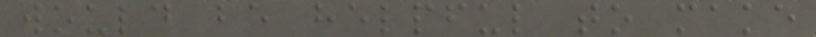would be helpful to make
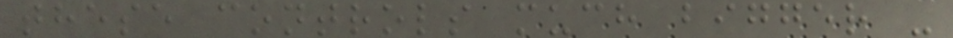these controls much bigger -
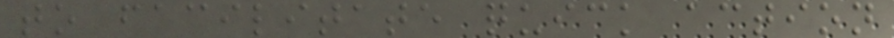to facilitate quick action
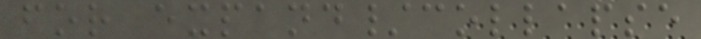for expand/collapse
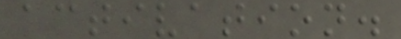activation.
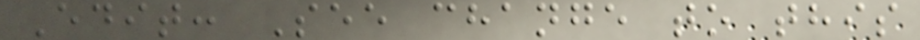Edit: See change to this
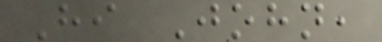Hi John,
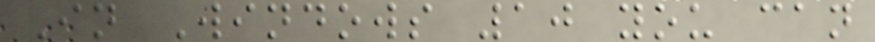In Windows 10 you can
